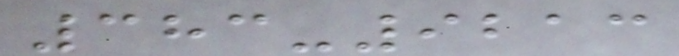383-9213
